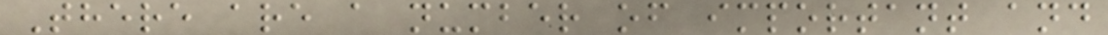There are a number of important and
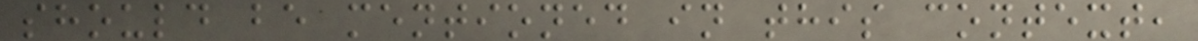should be mentioned in this context,
